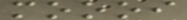moooi
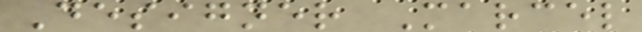Designer Marcel
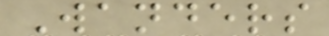Wanders
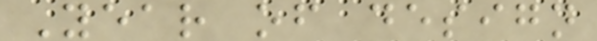Year of design
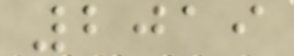2019
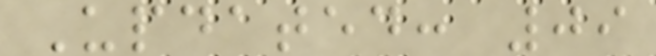Updated: 09
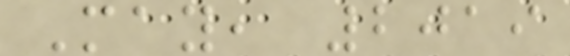May, 2019
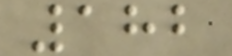182
